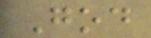God
